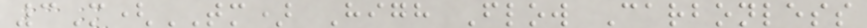3M(TM) High Flow Carbonless
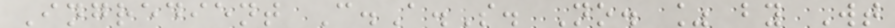Ingredient C.A.S. No. % by Wt
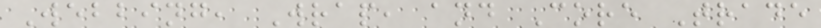Webbing, Wrap, and Core Trade
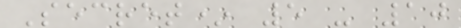Secret* 5 - 10
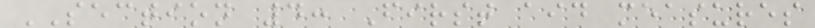SECTION 4: First aid measures
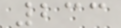233
